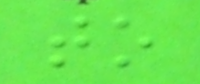to
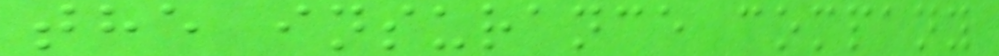the insurance company
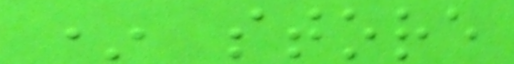* store
